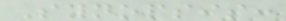Synopsis:
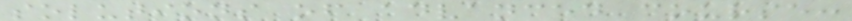solutions of advanced course:
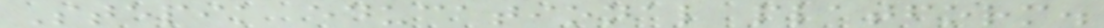Stepik educational platform.
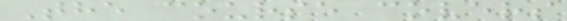The course covers
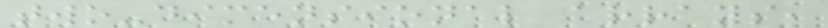two-dimensional arrays,
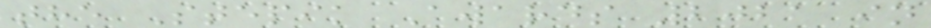the Stepik Awards 2021 in
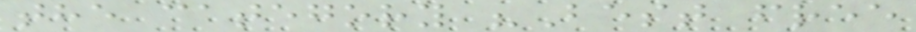the category "Best free
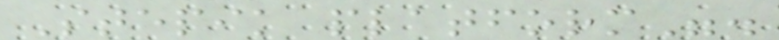Stepik platform".
